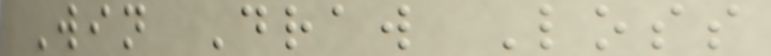Win Draw Loss
